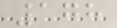178
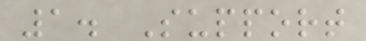1. Support
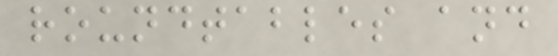roundtables and
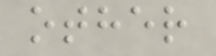other
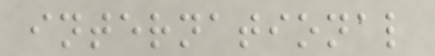international
